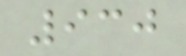930
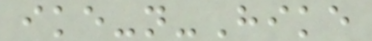ike-n-Hike
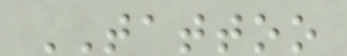TATTOO
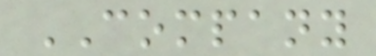COMPANY
